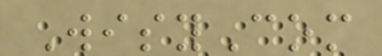WisyCom
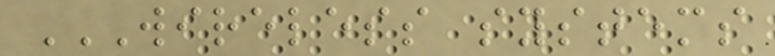WIRELESS SYSTEMS
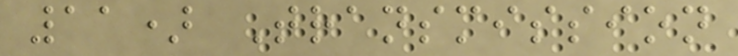11) Transmission
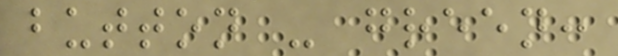button - green:
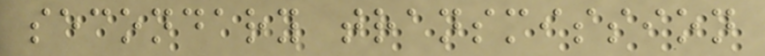secondary transmission
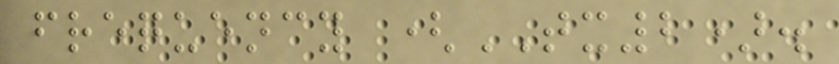frequency (TX2).
